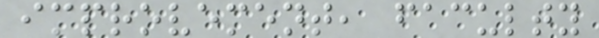improvement, faculty
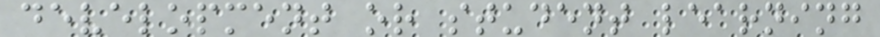development or student learning
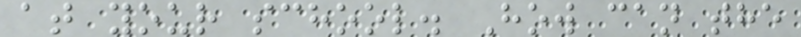at your school. How can the
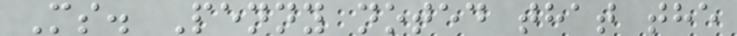Ms. Penny noted that the
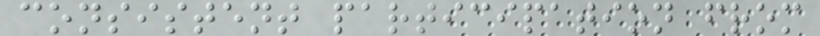consistent participation from
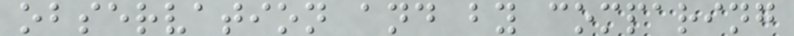observation and by comparing
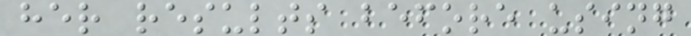her results before using
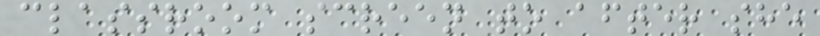classroom screen to after she
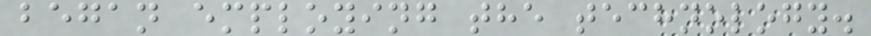began employing the technology.
